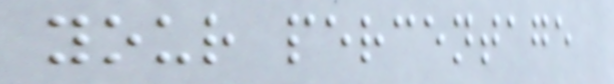your percentage
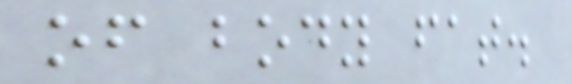of body fat.
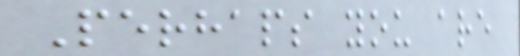Perhaps you are
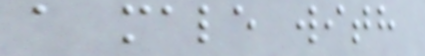a male with
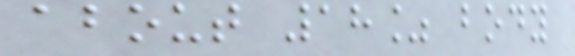about 18% body
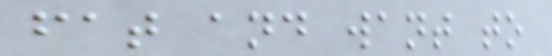fat and want to
